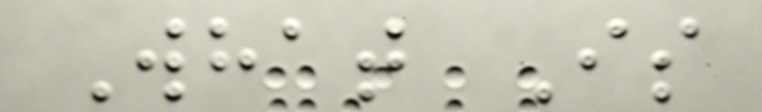What Is
